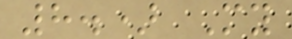8.) My
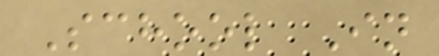School In
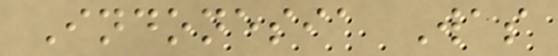Indonesia Was
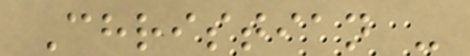Christian -
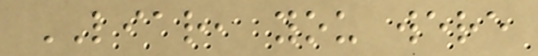LIAR, you were
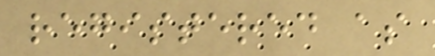registered as
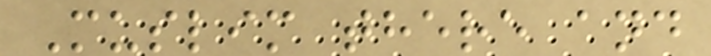Muslim there and
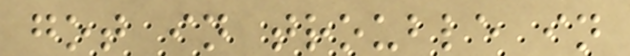got in trouble in
